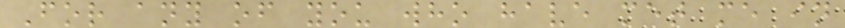For any of you who have met me in
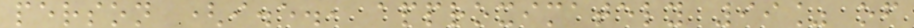person (i.e., approximately 99% of
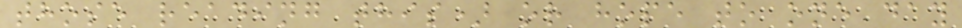those reading this) or hope to one day
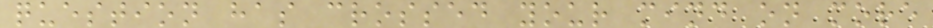question has crossed your mind on more
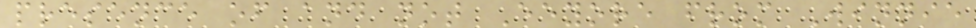presence of and not Eeyore from Winnie
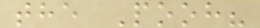the Pooh?
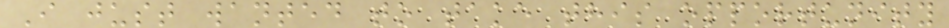I just wanted to take this opportunity
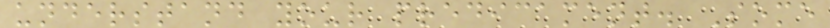understand your predicament. Some
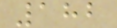182
